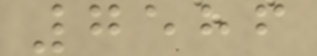7586
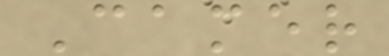Camer
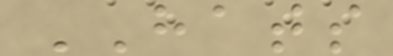HATS
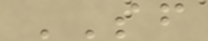SF
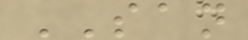SAN
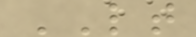LT
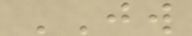JW
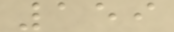159
